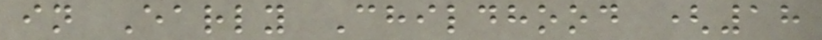in Early Childhood (18
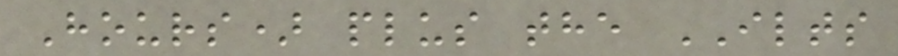Hours) plus the ILTS
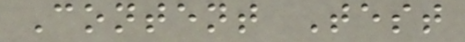Content Test
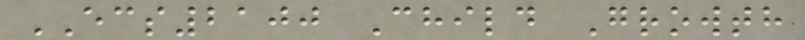ECS2100 Child Growth
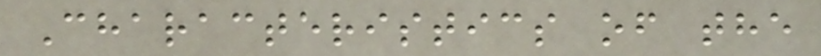Characteristics of the
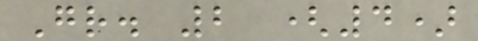Gr. 2 (4)
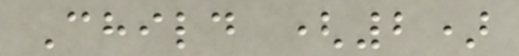Child (2)
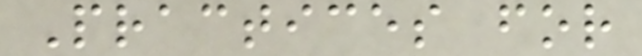Practices for
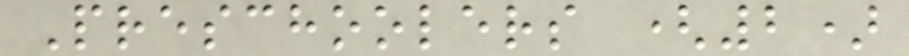Preschoolers (2)
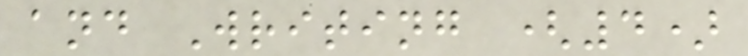and Writing (4)
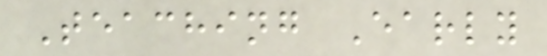Teaching Early
